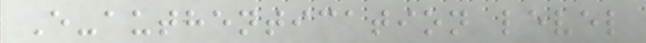E-authentication level
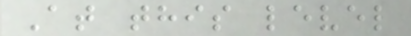At this level
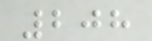208
